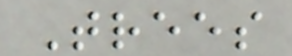Trees
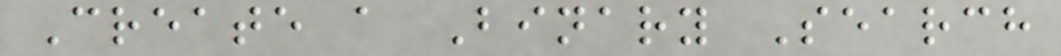Create a Binary Search
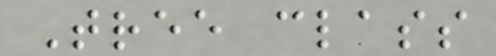Tree class
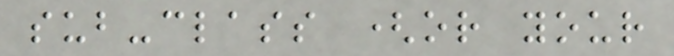sub-class (or your
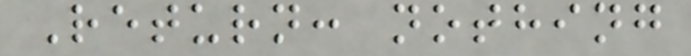Return: nothing
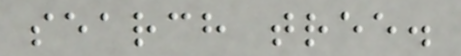search tree.
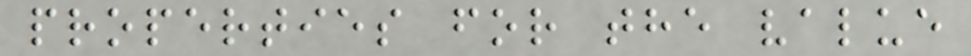properties for the value
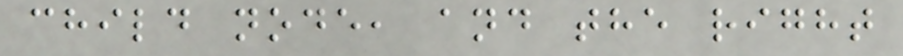child node, and the right
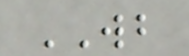WB
